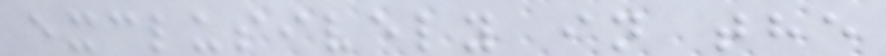exclusively in the
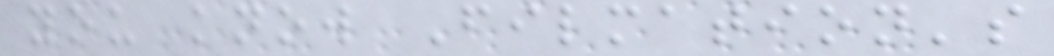you know Filmation's
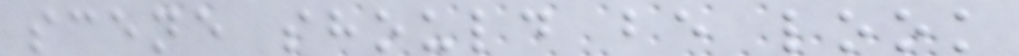scene should be look
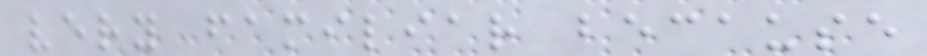very familiar because
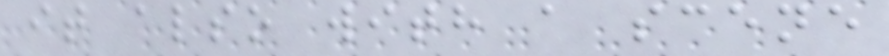it also with a scene
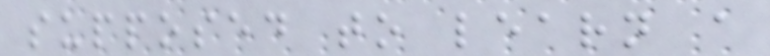supposed to learn a
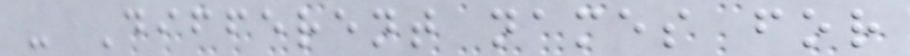- Different names for
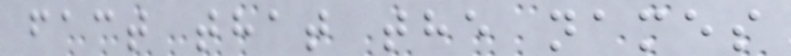fact that the names
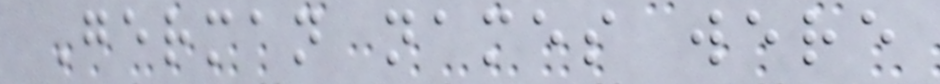German names were
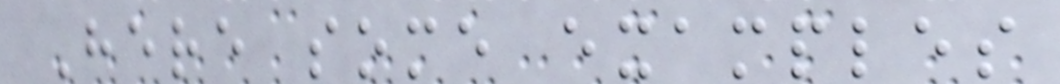Here some examples
